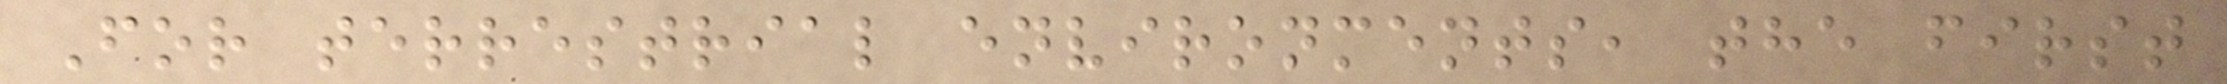For terrestrial environments, the first
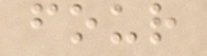four
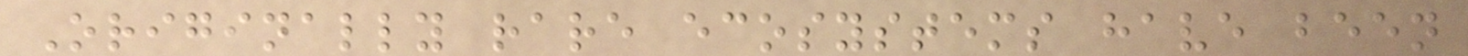Originally rare ecosystems have been
